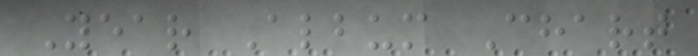Year Album Chart
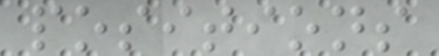positions
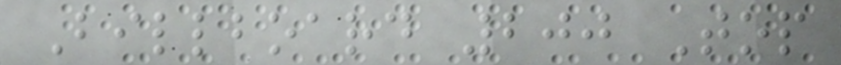Billboard 200 Top
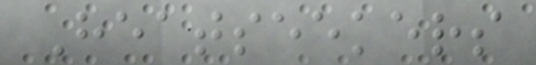Heatseekers
